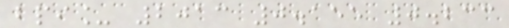bpi_ 2013 0.155 0.233
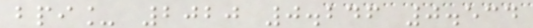bpi_ 2020 0.246 0.534
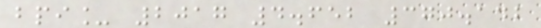bpi_ 2017 4.652 370.142
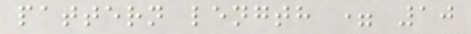pattern length = 10
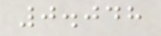0.048
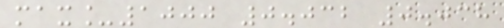max_1000 0.032 0.038
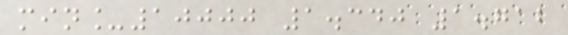min_10000 1.340 1.712
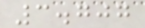3.707
